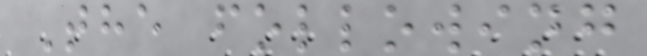The following
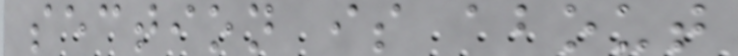section is about
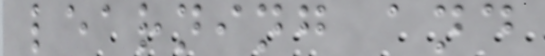learning and
